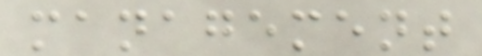management
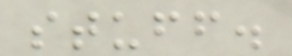stuff.
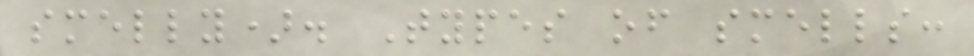smelly). Types of smells:
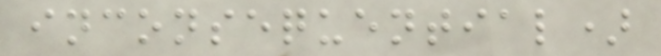inconsequential)
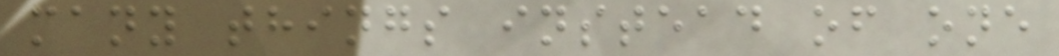many things instead of one
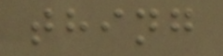thing
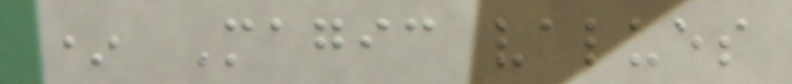* Magic values
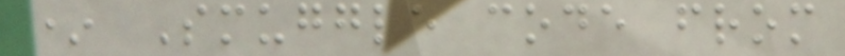* Smuggle code from
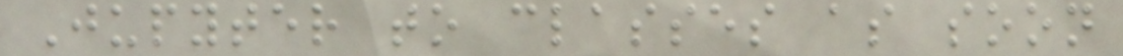Jupyter to classes as soon
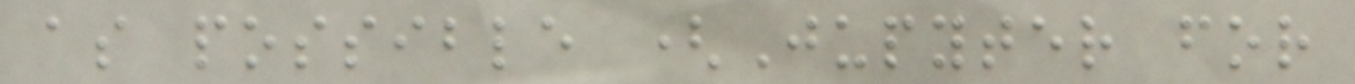as possible (Jupyter for
